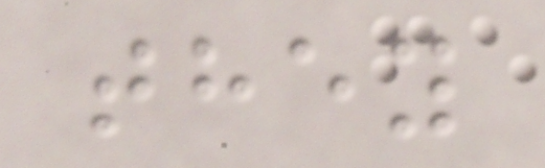they
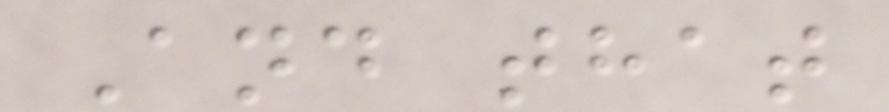And that
